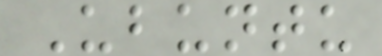Ubuntu
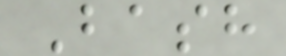Bash
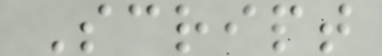Script
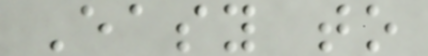Easy to
